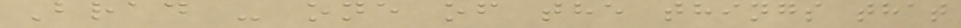Brad - one of the things that
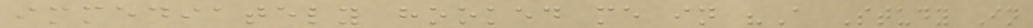immediately hooked me in "A Study In
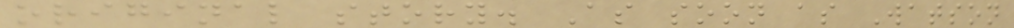original story. As soon as Watson
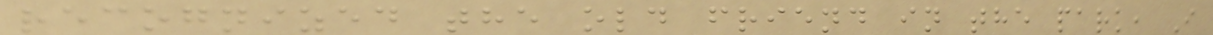recognized the old friend in the park, I
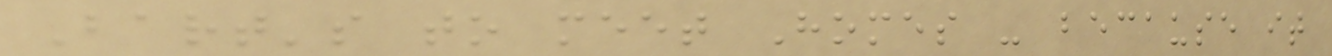Bart's to meet Homes - because it
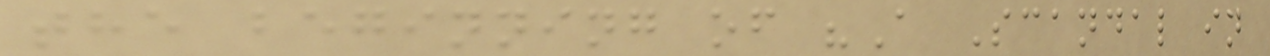the beginning of "A Scandal in
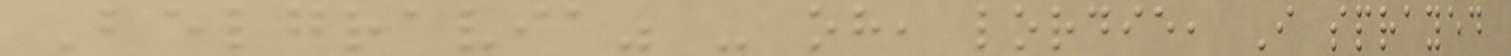Belgravia" - oh, lordie, I sprayed
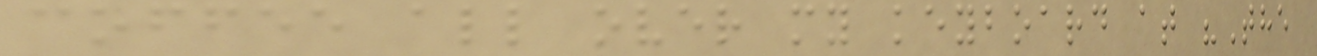coffee all over my keyboard at "The
